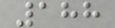188
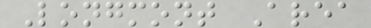Longmont Area
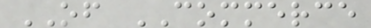OF COMMERCE
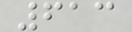613
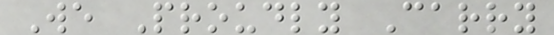We Proudly Carry
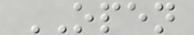OPEN
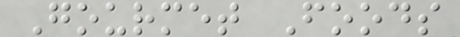Gourmet Foods
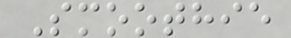Smoothie
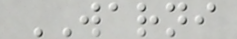WARNI
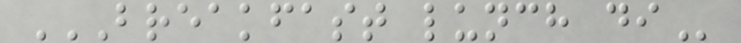BREAKFAST LUNCH DI
